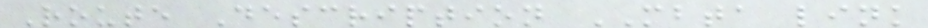Route Description MBTA link
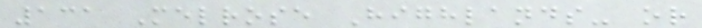131 Melrose Highlands- or
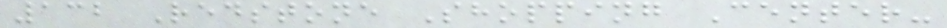132 Redstone Shopping Center-
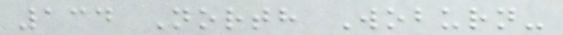134 North Woburn-
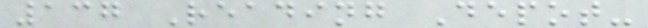137 Reading Depot-
